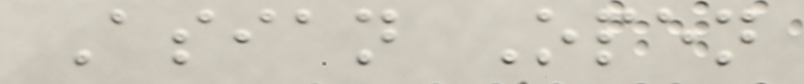Asian Open
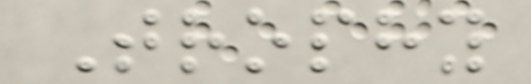Trophy
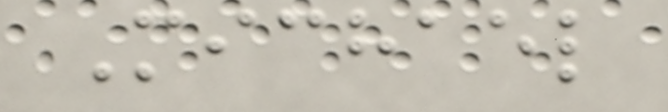Michael
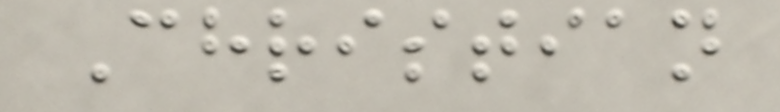Christian
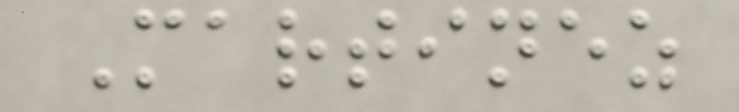Martinez
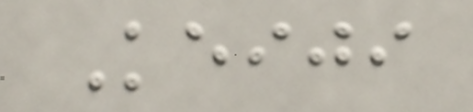Keiji
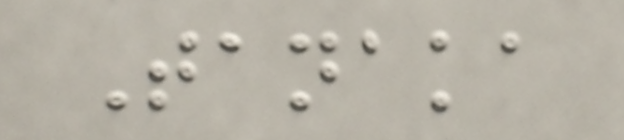Tanaka
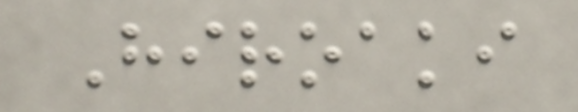Hiroaki
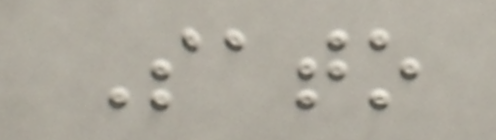Sato
